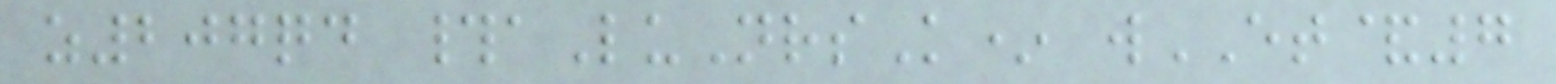z207qd #aLuNrsK* wET&7
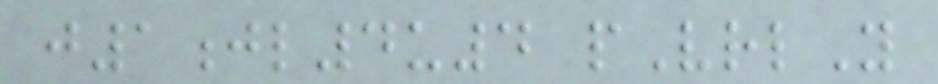j1jl4u4 pVrlY
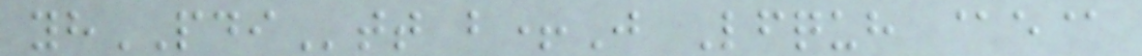yhPDItt b+J Lfquh @e@
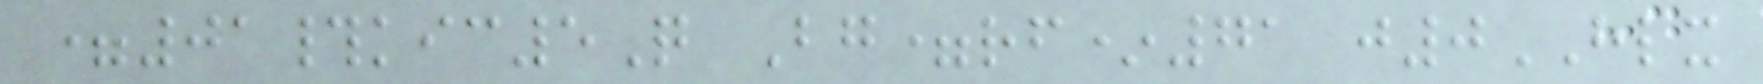=01#kic5Q Bg=rf*71 j0HLX
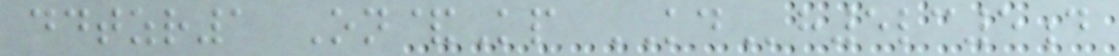ddtzr1 On&Kp KDh5lc5d
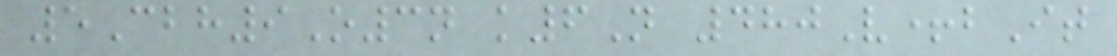5Cbh9O3n k6N 480V+bIt
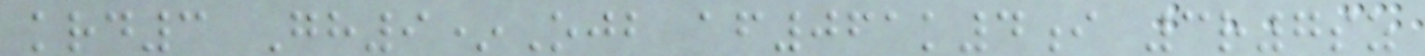krd3 Gh9*Ojb af061k4i 3r7sz
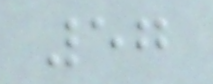57
